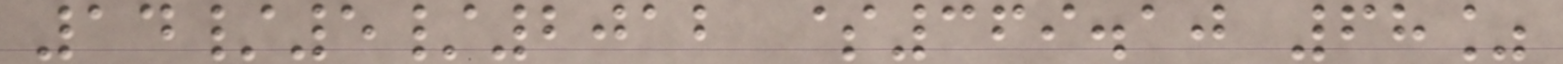14/5/2012 $369.10 68%
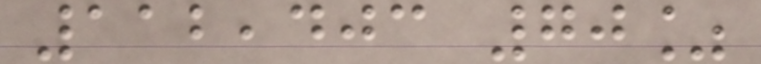112,403 70%
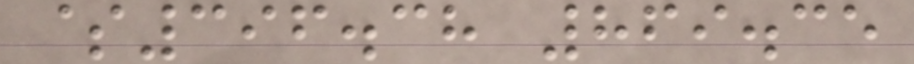$396.38 869.35
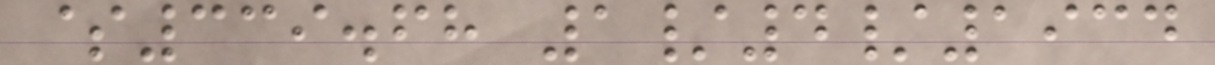$339.68 1/4/1934
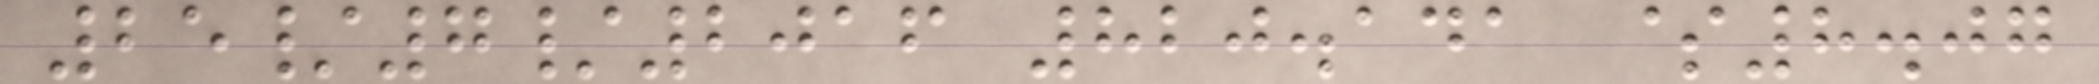25/7/2016 820.141 $8.07
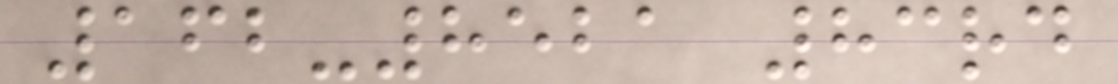162-8521 83rd
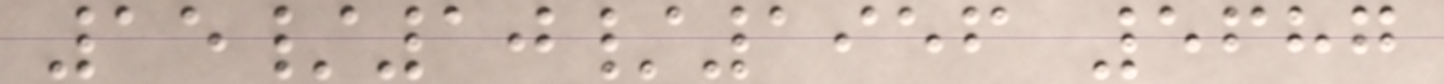15/10/1956 5687
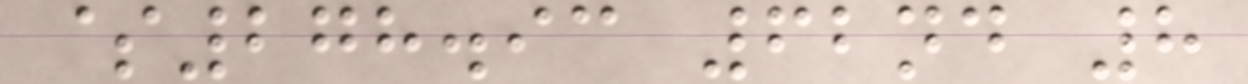$278.93 62nd 8
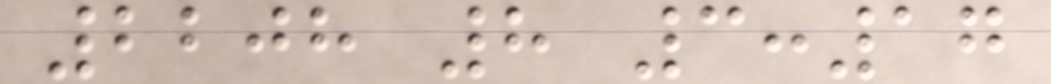2208 8 3:17
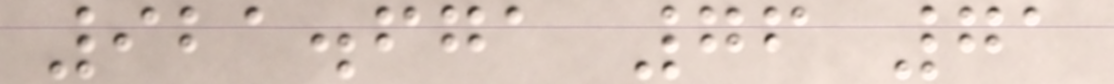921.671 76 71
